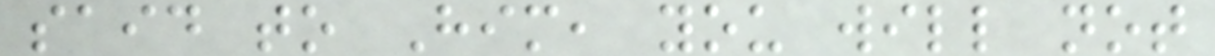said to Him, you will not
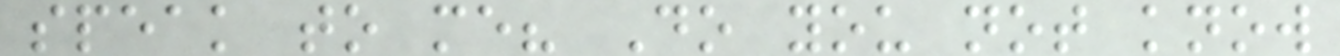speak to me? Do you not know
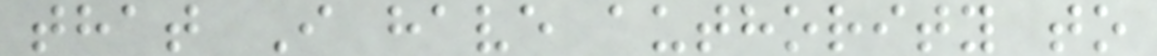that I have authority to
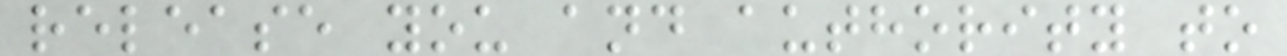release you and authority to
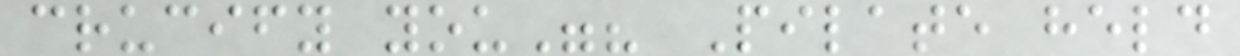crucify you"? Pilate held
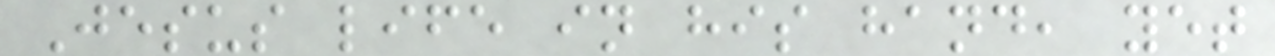Jesus life in his hand, yet
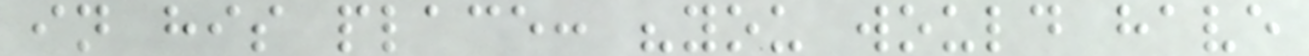in his place: "you would have
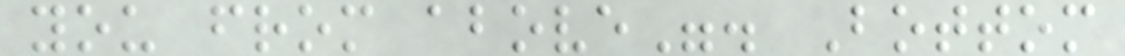you from above". Bottom
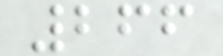266
